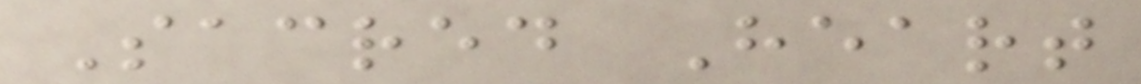Sacred Heart
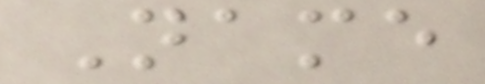Name
